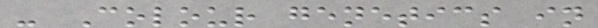- Colour genetics in
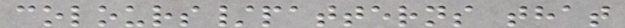colours/patterns that
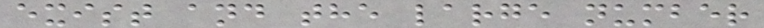exist and the large number
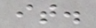it.
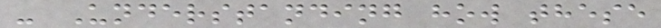- Understanding how these
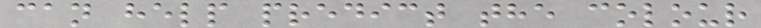can help predict the colour
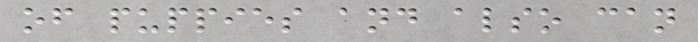of puppies and also can
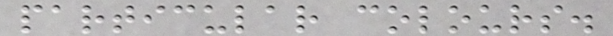particular colours.
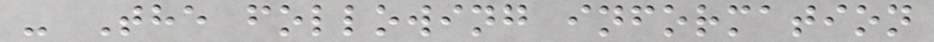- The following information
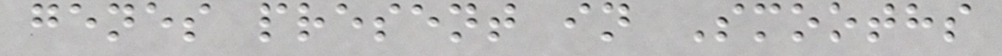genes present in Smooths
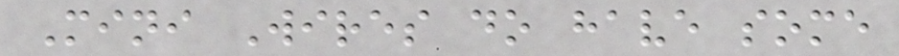Mini Wires do have some
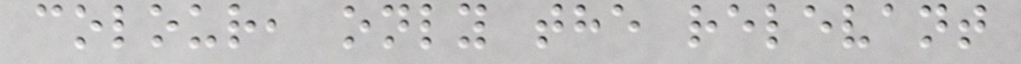colour, only the relevant
